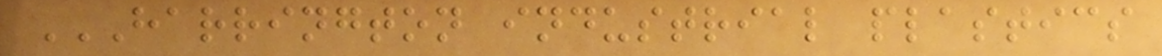HARRINGTON INDUSTRIAL PLASTICS
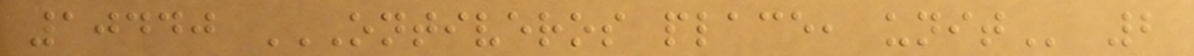10440 ONTIVEROS PLACE, UNIT 2
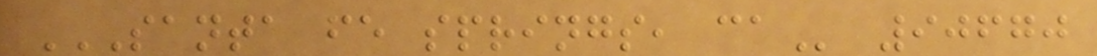SANTA FE SPRINGS, CA 90670
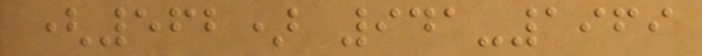(562) 941-1969
